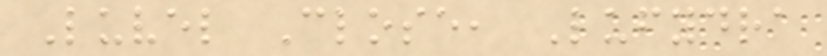Luvel Close, Lufydra
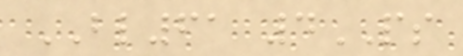BL61 4PS
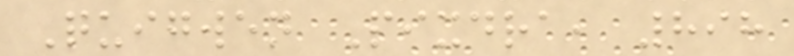Quigwen Pixdra, 898
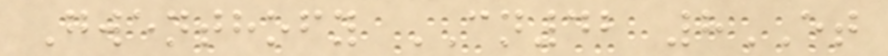Gwenthofy CN42 8ET
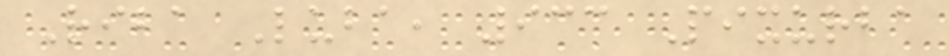Riba Luba, 933 Pixurba
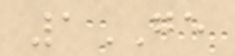1GE
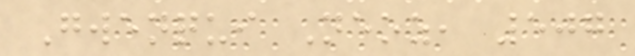Gwenqui Neoz, 507
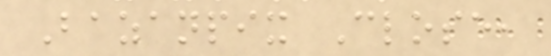Bazanpix Close,
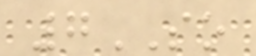7SO
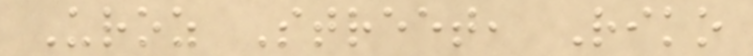Uroz Street, Riko
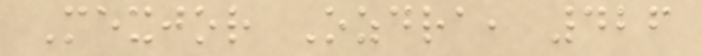Mexjor Ozdra, 426
